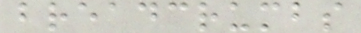breadcrumbs
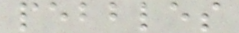pebbles
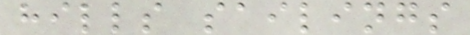hills sailings
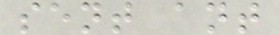sent ant
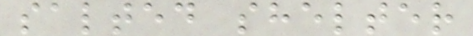salted shelter
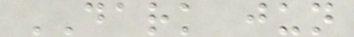DARK jun
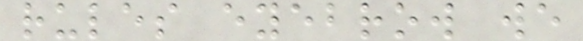rules eyebrow we
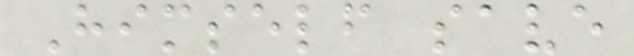Himself save
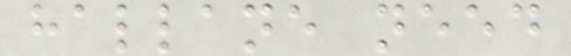hallane need
